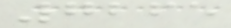7265
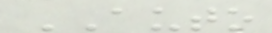AUTO
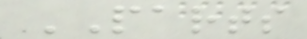PARTS
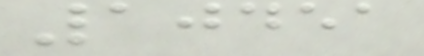10451
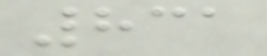831
